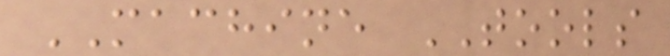MACHINE TOOLS
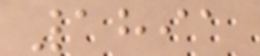1891
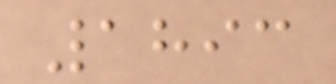1893
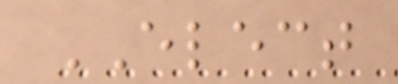ELECT
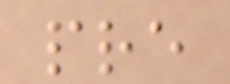pre
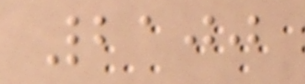2100
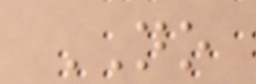NO
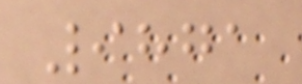9871
